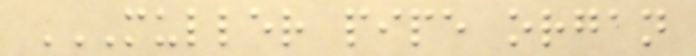MULLER PIPE ORGAN
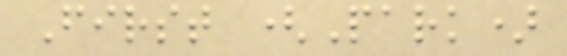First (Park)
